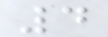4
